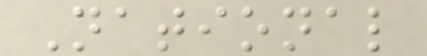National
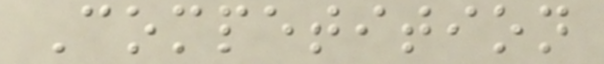Competition
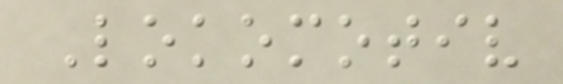Lokomotiv
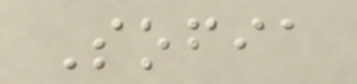Sofia
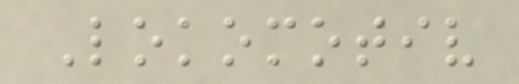Lokomotiv
